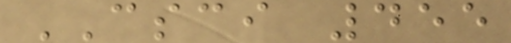CSCI 455
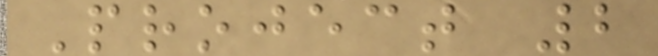Project 2
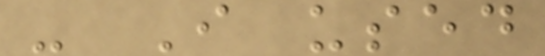- I used
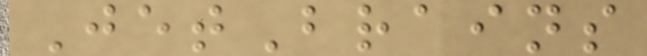JetBrains
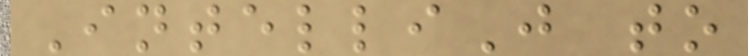IntelliJ to
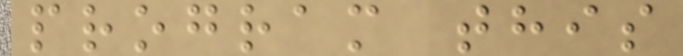program this
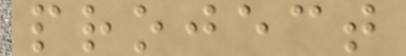project
